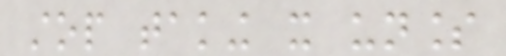stop taking it unless
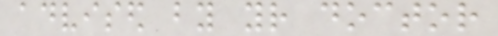advised by your doctor
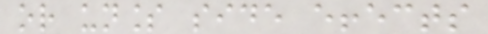or unless side effects
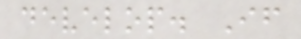develop. If
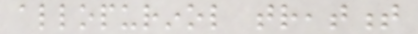allopurinol treatment
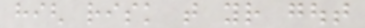high risk that your gout
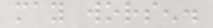may worsen.
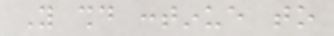You should continue to
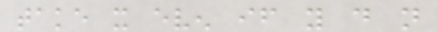take it even if you do not
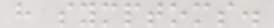have symptoms.
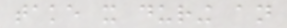take it during an
